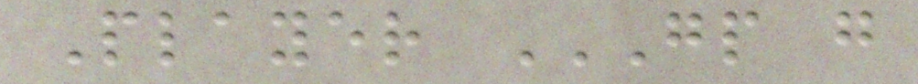Player GP G
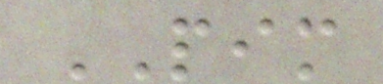PIM
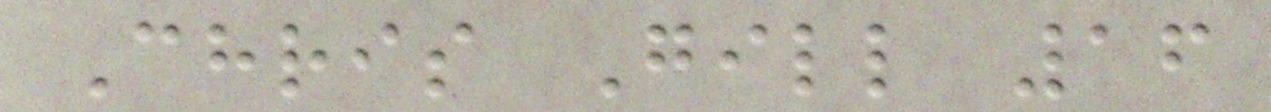Chris Gill 16
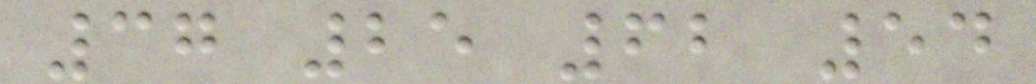37 25 62 54
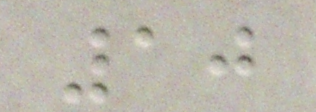10
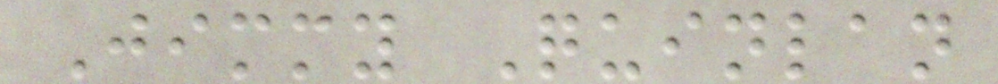Jimmy Quinlan
